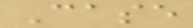Case
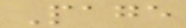Page
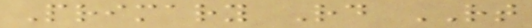Primary Rd RT
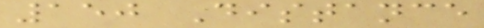150 Distance
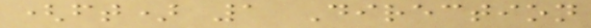(ft) 1 Direction
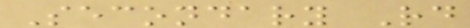Secondary Rd
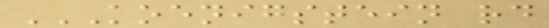KOENIGSTEIN RD
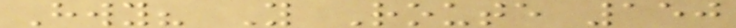Hwy? Y Route 150
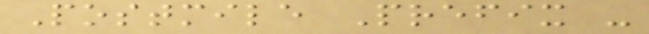Postmile Prefix -
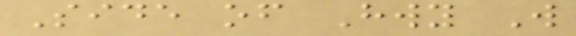Side of Hwy W
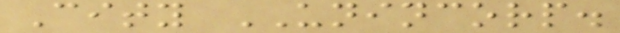City UNINCORP.
